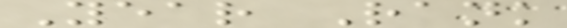Year Rank
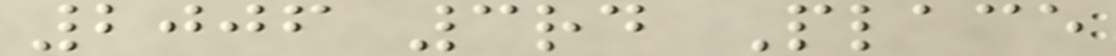2006 3rd Place
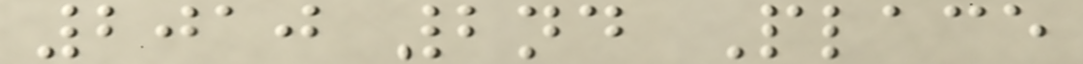2010 2nd Place
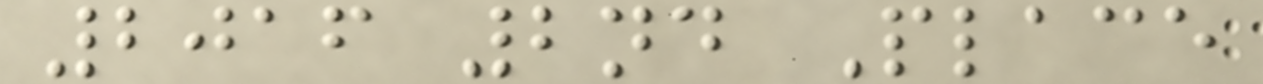2016 2nd Place
